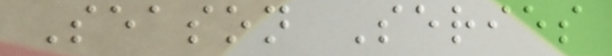Season Series
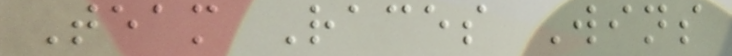Team Races Wins
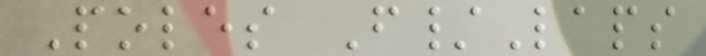Poles F/Laps
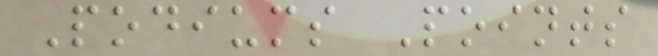Podiums Points
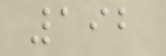192
